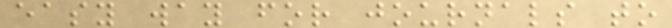easy way for journals to
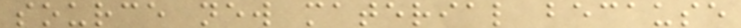source new material because
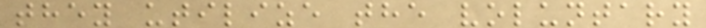they utilize the voluntary
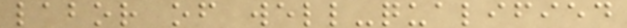labor of well-qualified
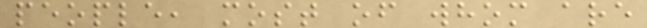people, most of whom are
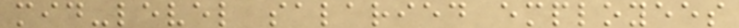mid-level salaried employees
